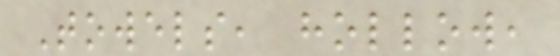Towels, hollow,
